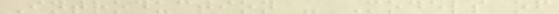Introduction - Models of
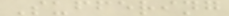Suffering
